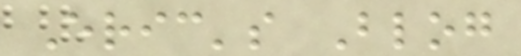Eric's Blog
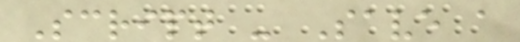Script - Save a
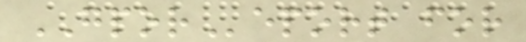GPOReport for
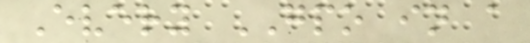Every GPO in a
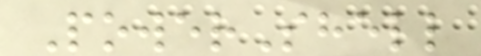PowerShell
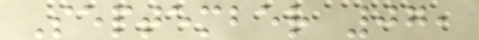September 07,
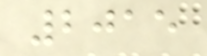2015
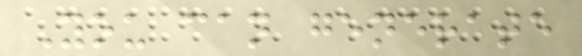You can generate
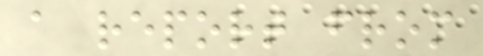a report from
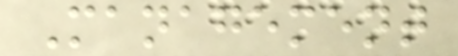Management
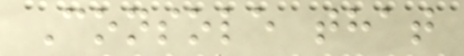Console that
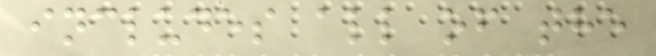includes all of the
